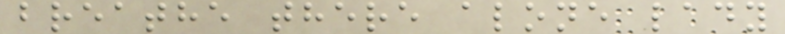breathe there alone lady
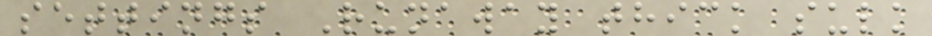settings Runaway thick sulk
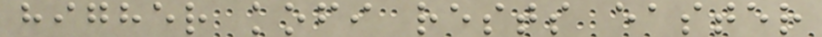higher kofi rests easter
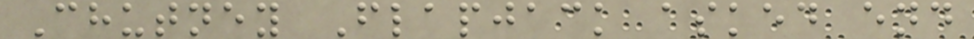Chutney Flapjack asked end
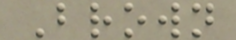Brown
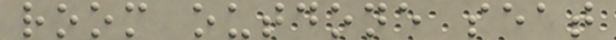room outdone seat
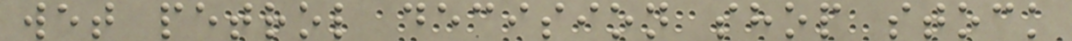wet petrol decision shop stock
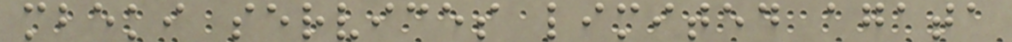mbeki services limited agata
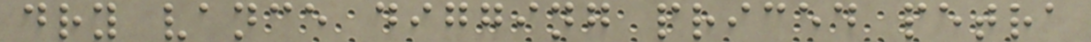dry vance digging priced petra
